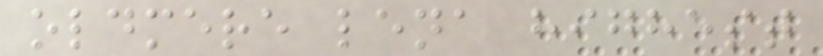oldmere lena highest
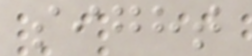sight
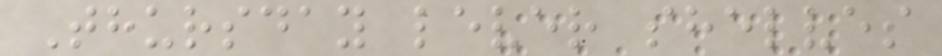Thursday lever shelves
